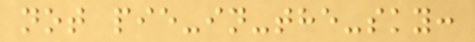not pie-in-the-sky:
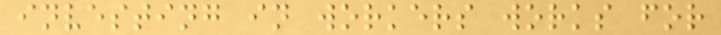investing in workers works for
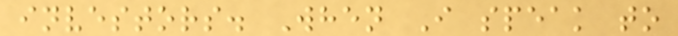investors. When I speak to
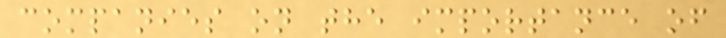companies on the importance of
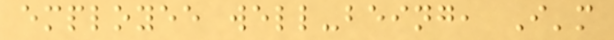employee well-being, I'm
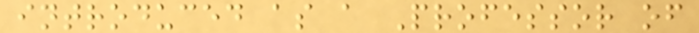introduced as a Professor of
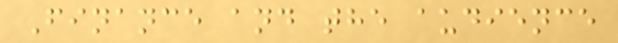Finance and the audience
